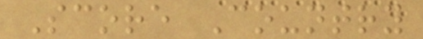Score Country
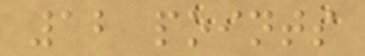12 points
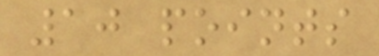10 points
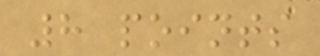8 points
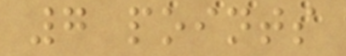7 points
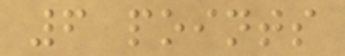6 points
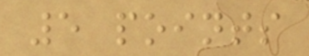5 points
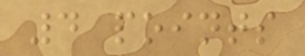4 points
